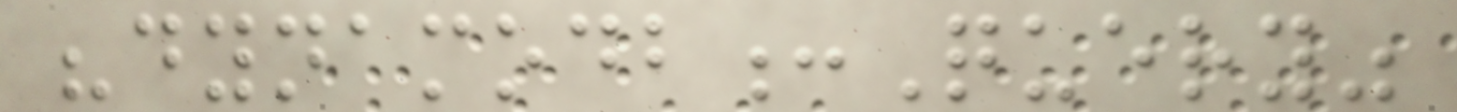"dynamodb:Query"
